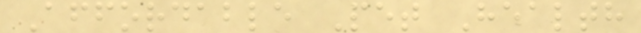Affordable Pet Health
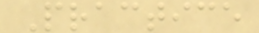Practice
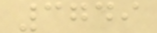3749
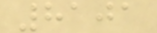8101
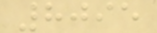8095
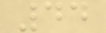44
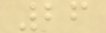26
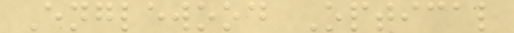Englewood Optical
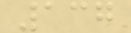137
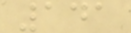141
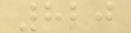820
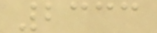2333
